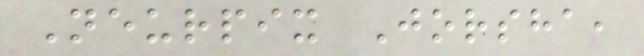Neurpix Jorsha,
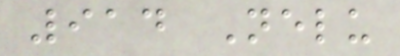914 Nelu
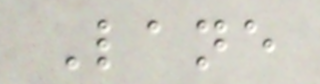Lane
